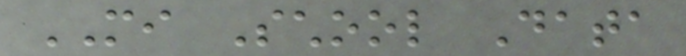MI School Data
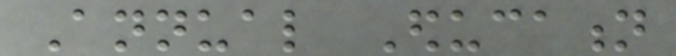Annual Education
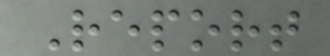Report
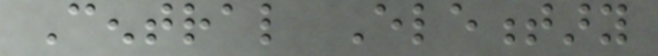Central Elementary
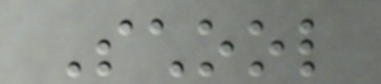School
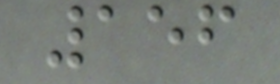156
